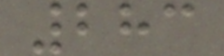283
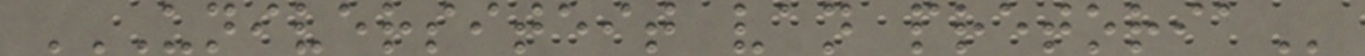UNIVERSITEIT VAN PRETORIA
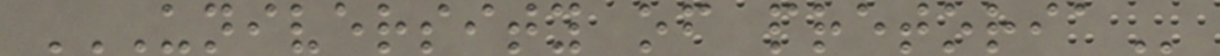UNIVERSITY OF PRETORIA
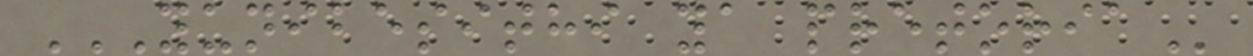YUNIBESITHI YA PRETORIA
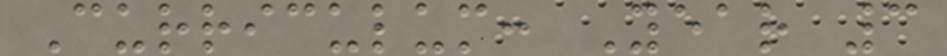Curriculum: Year 3
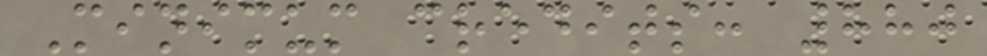Minimum credits: 880
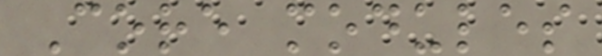Core modules
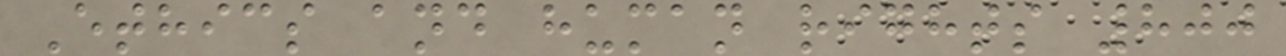Ethics and human rights 800
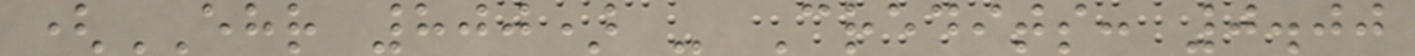(EHR 800) - Credits: 0.00
